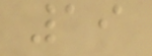19
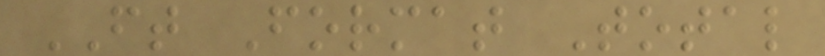FT Format Total
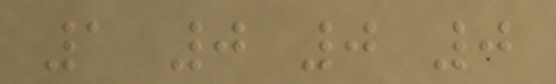1 0 0 0
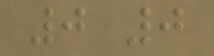0 0
